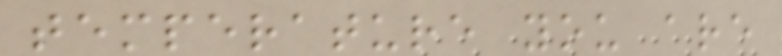temperature you are
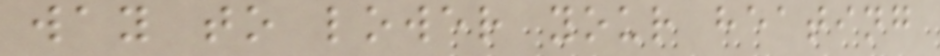way to lower your heating
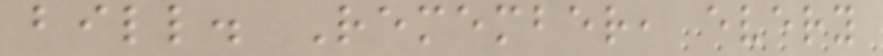bill. Remember, every
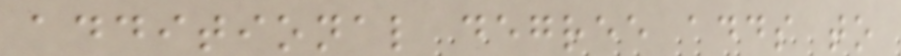additional degree adds to
